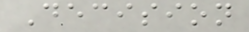Decision
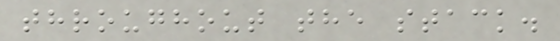throughout the stack.
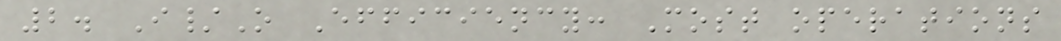2. I/O Efficiency: Most operations
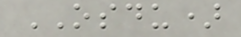OSDU)
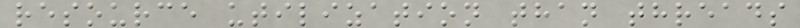resource utilization than threads
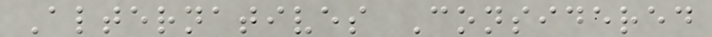Alternatives Considered
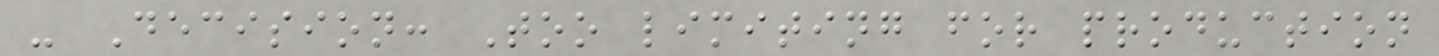- Decision: Too limiting for production
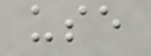use
